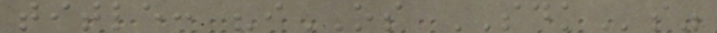title: "iOS SDKs"
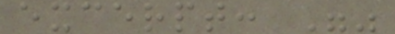excerpt: ""
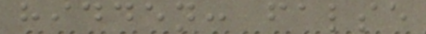hidden: false
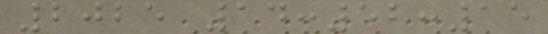2025 14:52:15
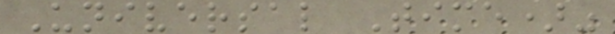Universal Time)"
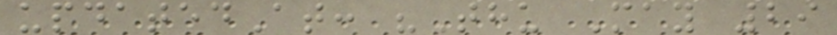updatedAt: "Thu May 29
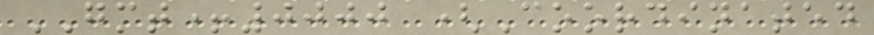GMT+0000 (Coordinated
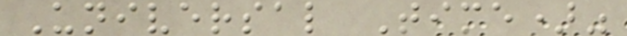Universal Time)"
